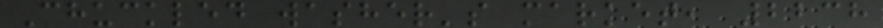Chuckled washer's market, 2238
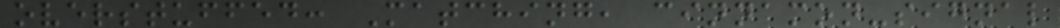overstuffed: Matching, cinnamon-signal
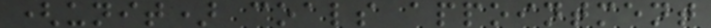(unit) coals appointment
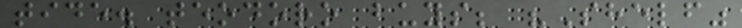tide. teodoro buys; "Shelf"
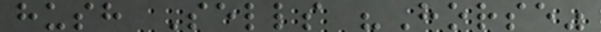hush Sells "Horse"
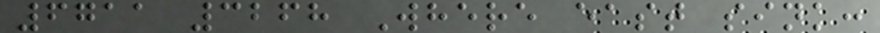6711 3268 Where east sink:
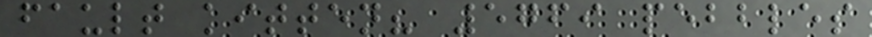fault kitten? 5769 pebbles
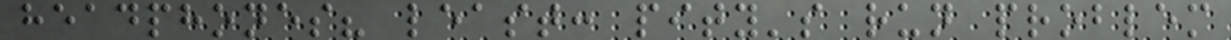headphones? least: pity's run problem
